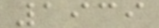1939
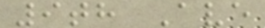9th Ave
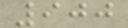900
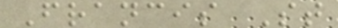Francis St
